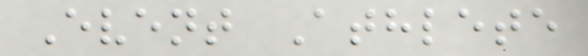Event Athlete
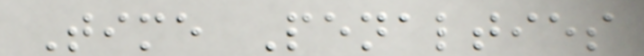Time Penalties
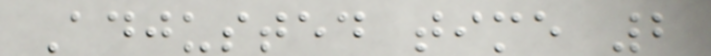Adjusted time 2
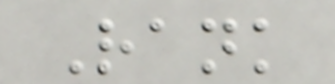Rank
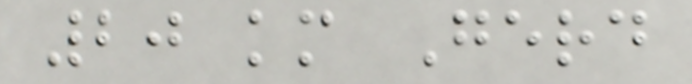20 km Gerd
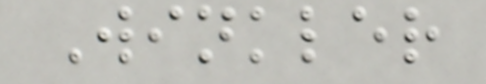Winkler
